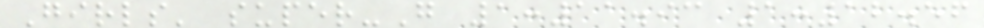Girls' super-G 1:11.93 1:12.56
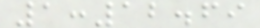1:12.69
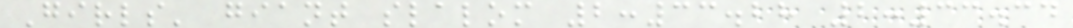Girls' giant slalom 2:33.28 2:33.34
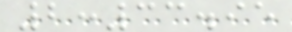2:33.95
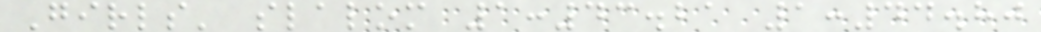Girls' slalom 1:43.21 1:44.80
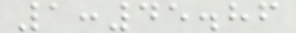1:45.86
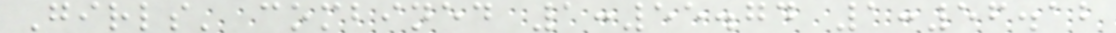Girls' combined 1:55.74 1:56.12
